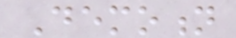Demotion
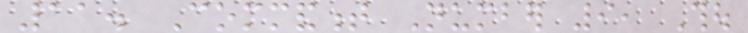11. Commandment Number 9, Thou
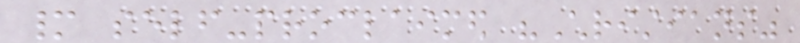many self-proclaimed "Christians"
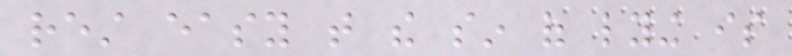rest easy that the sin of lying is
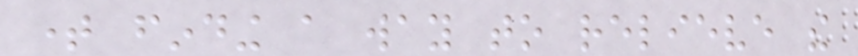time finding a way to relieve the
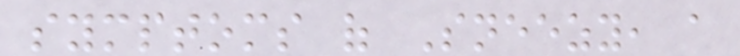symptoms of Sneezy, a
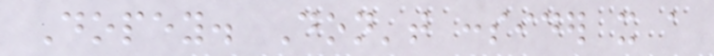Dopey. Don't consider it a
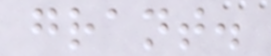grant.
